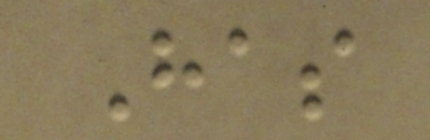Has
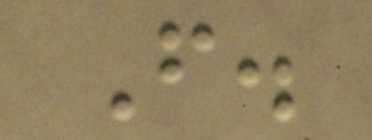F.
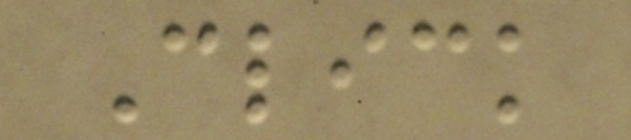Click
